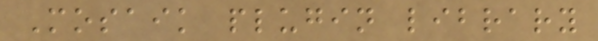Mosaik plugin library
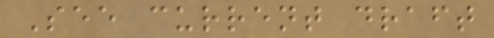See current draft
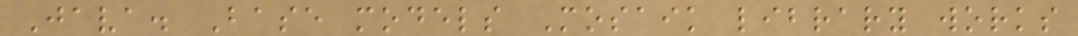Java. Base models Mosaik library works
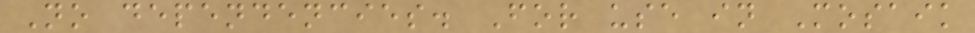No dependencies. For use in Mosaik
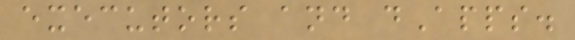executors and dApps.
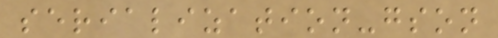serialization-gson
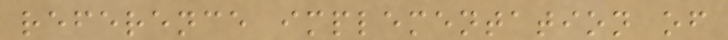reference implementation of
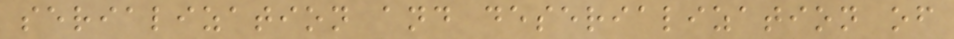serialization and deserialization of
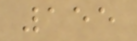155
